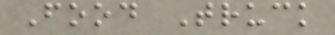Food Truck
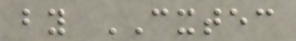by CXTEC
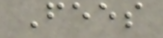Fees
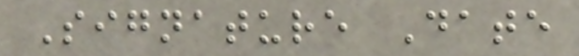Signature Date
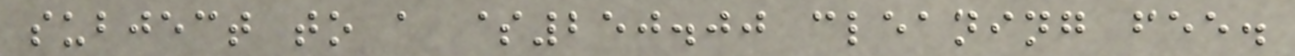subject to a $250.00 cleaning fee.
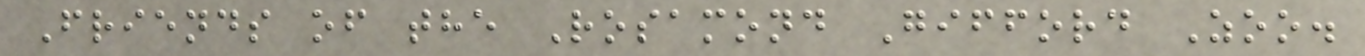Friends of the Rosamond Gifford Zoo.
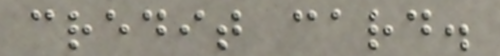credit card.
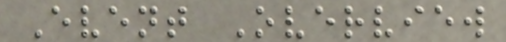Event Overview
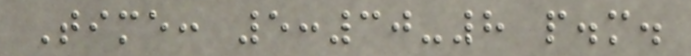Time: 5:30-8 p.m.
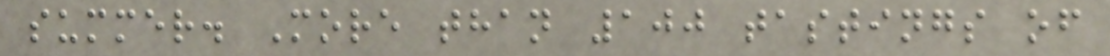summer. More than 100 tastings of
